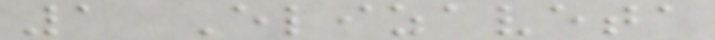1 Elizaveta
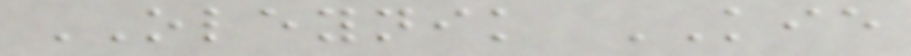OLEYNIK KIE
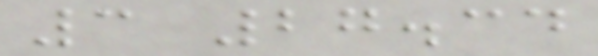3 27.34
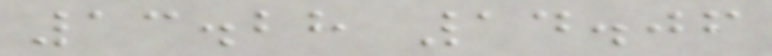13.28 14.06
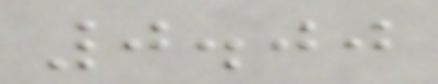0.00
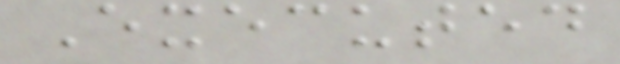Executed
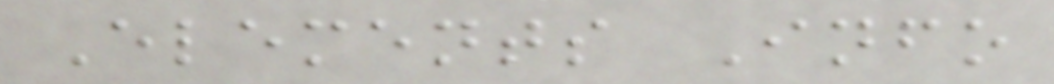Elements Info
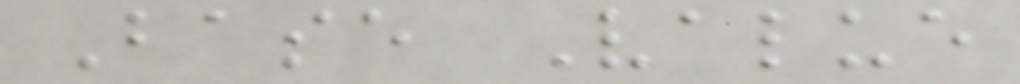Base Value
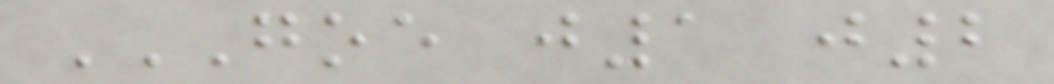GOE J1 J2
